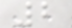2
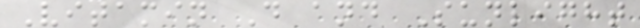Vitamin D and Sunlight
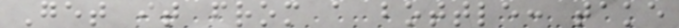Get it from a bottle: take
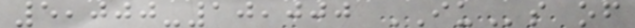5,000-10,000 IUs of
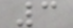3
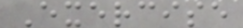Exercise
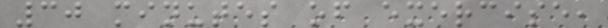30 minutes of exercise,
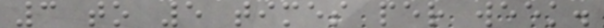3 to 5 times per week.
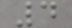4
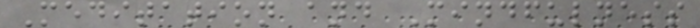Meditation and Mindfulness
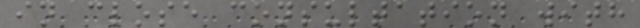in close consultation with
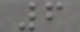6
